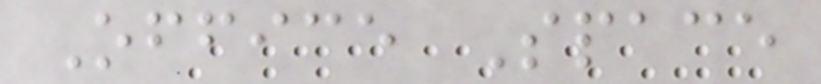Office Space
